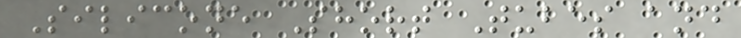Silicone Short Tubes and
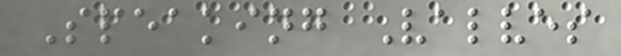Speaking Valves
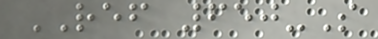REF 650-S
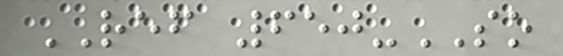REF 650-SO
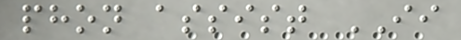phon assist II
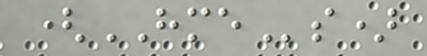(HMEs)
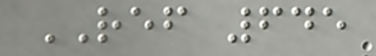REF 645
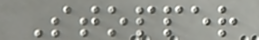Stopper
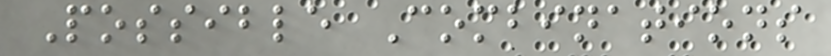Possible Combinations
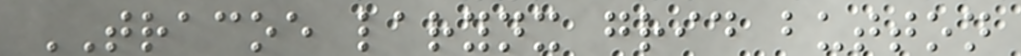TRACOE larynx grid button
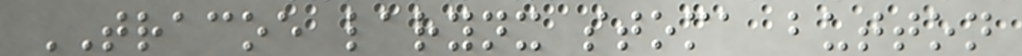TRACOE larynx stoma button
